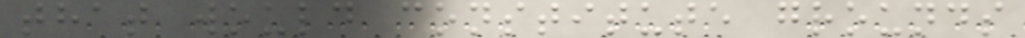that would constitute grounds
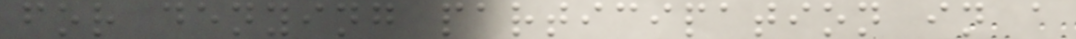for denying participation in a
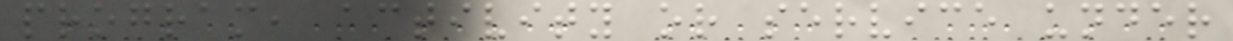program, activity or service under
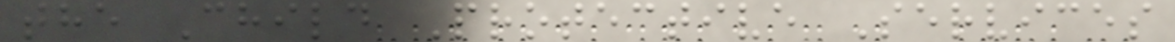the Child Protective Services
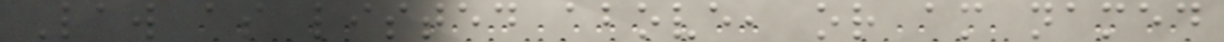Law as listed above, or am named
